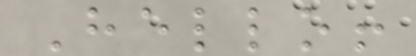Hello!
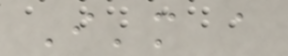I'm a
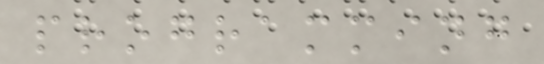programming
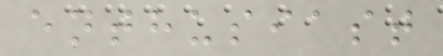enthusiast
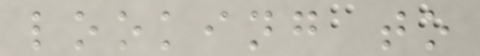looking to
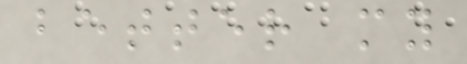better my
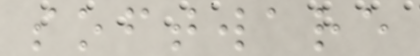software
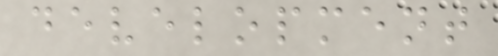development
